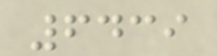6439
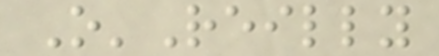O'Reilly
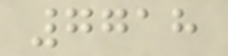7718
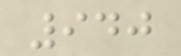940
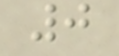0
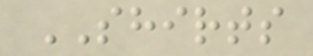SHIRTS
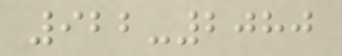922-2080
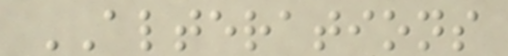ALTERATIONS
